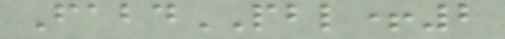FabdPBL+2
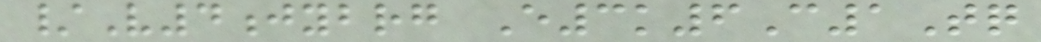/V4jybrg E3k6C1Tq
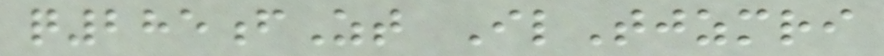q285fZt IlTjzmri
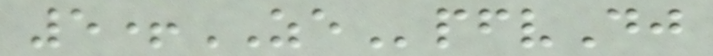5+ZEpfvDj
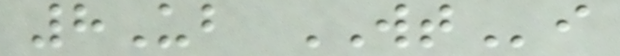8Ub WTi
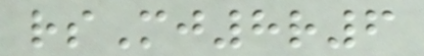rsMj8r6
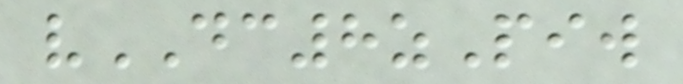vDC8zPiw
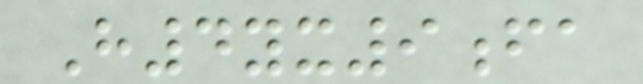H4yx9fa
